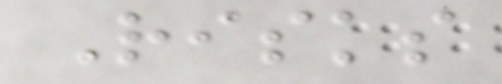Risks
